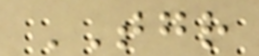TOGETHER
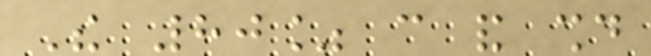The 80% can and should
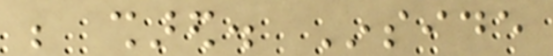be shared. Inside
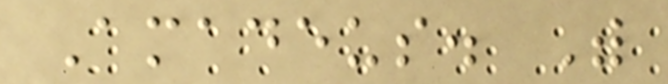Amadeus. With
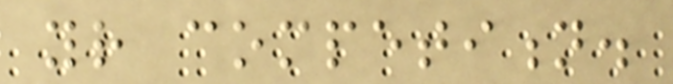your competition.
